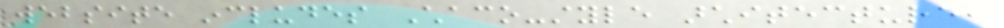website includes Chaco-style architecture,
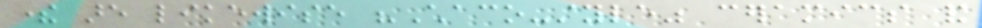there are likewise "Chaco-style" ceramics and
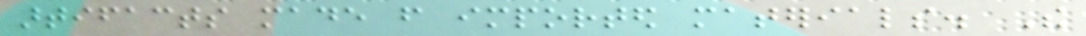artifacts made from imported materials. The
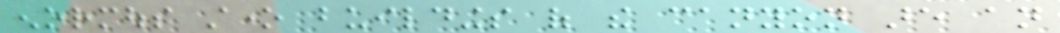enormous stone buildings of the canyon are an
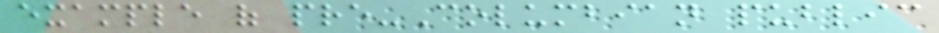example of pre-Columbian public
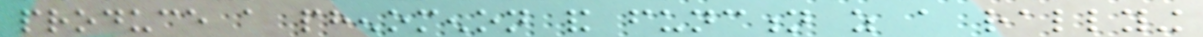produce a phenomenon and function as a rallying
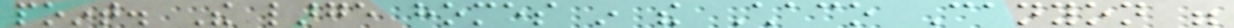point. The large homes in the Chaco Canyon were
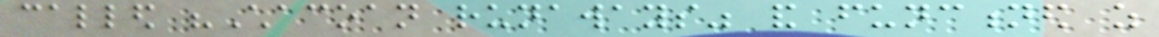called "Chacoan runaways" and functioned as
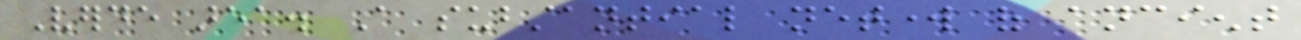Verde area. A substantial network of ancient
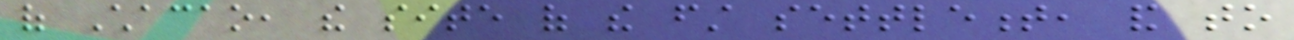of Chacao, the site of the first settlement, and to
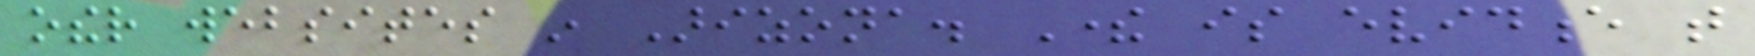other websites in Arizona. There is evidence that
